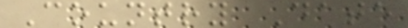Country Date
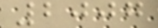2007
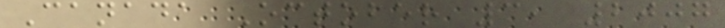Canada October 3, 2007
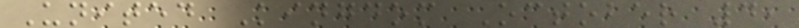United Kingdom October 4,
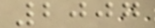2007
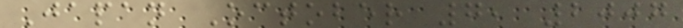Japan October 7, 2007
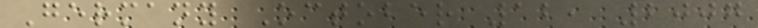Germany October 12, 2007
